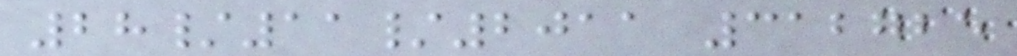28/11/2011 312725
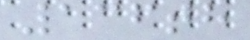136th
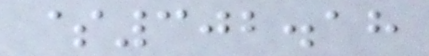$302.18
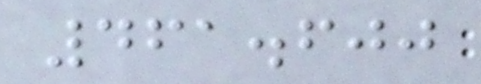461.600
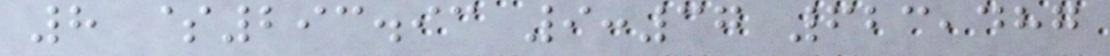8 $293.93 9:37 623,487
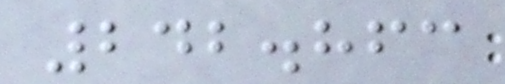242.863
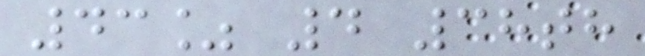43% 4 38th
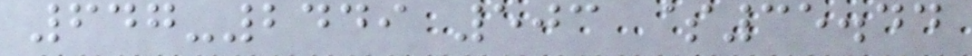647-2449 503 $35.44
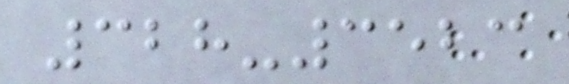328-3523
